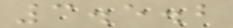3.5.2
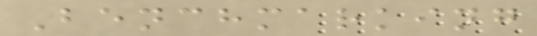Benchmarking
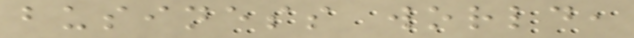business world,
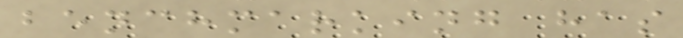benchmarking has
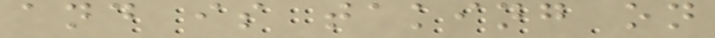and is taking on
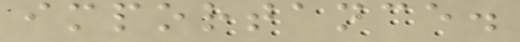importance.
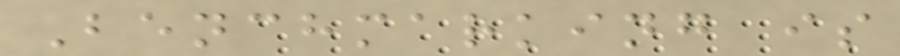Benchmarking is
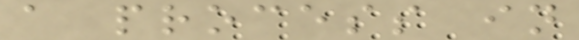a process in
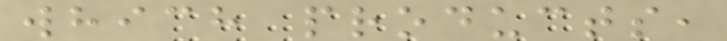which products,
